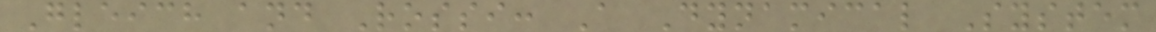Gleich and Rossi: A Dynamical System
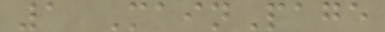1 MainPage
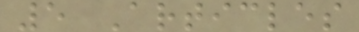5 Articles
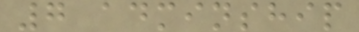7 adminship
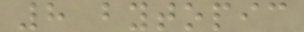8 bytopic
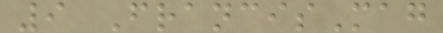9 FrancisMag
